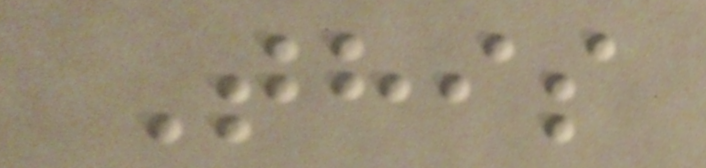This
